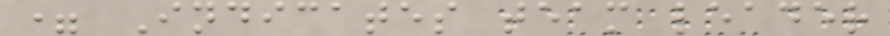= Indicates team leader
